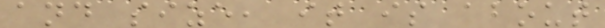and size, it is about
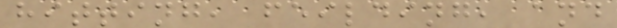hitting, feilding, and
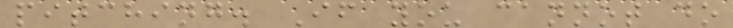pitching. If you cannot do
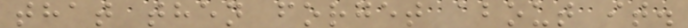that then forget about it.
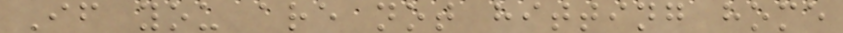If you are not hitting home
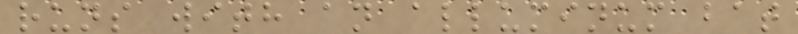runs with an alluminum bat
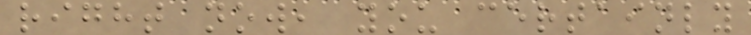right now, you certainly
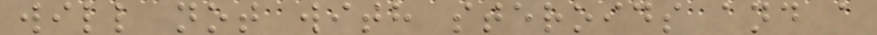will not with steroids and a
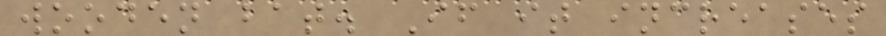wooden bat. If it increases
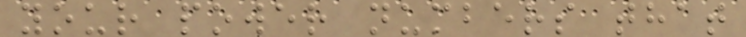your power numbers that
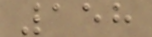158
